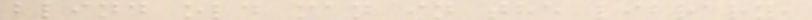blind old man in the library,
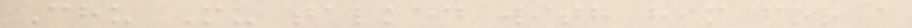Chu Mu talked with him for a
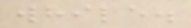while.
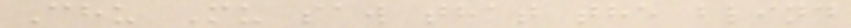Chu Mu saw that the blind
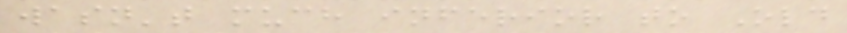wasn't much inferior to Old
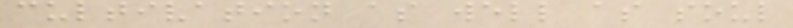cultivation as well as soul
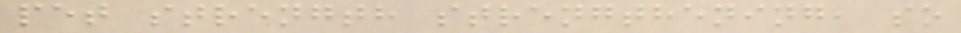pet strength strengthening, so
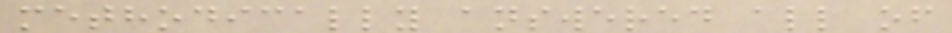methodically answered all of
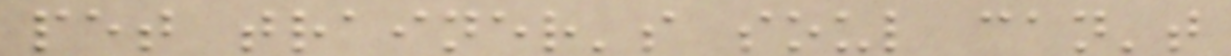pet trainer's soul can't
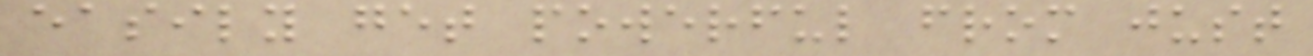easily get powerful from just
